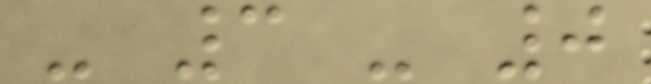- 3 - 0
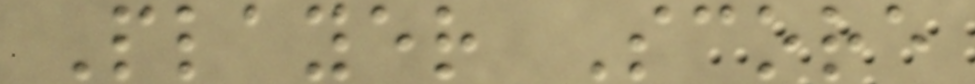Player Score
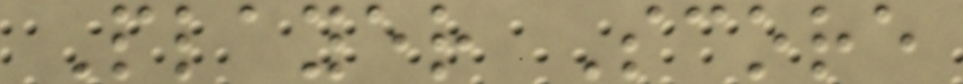Player Score
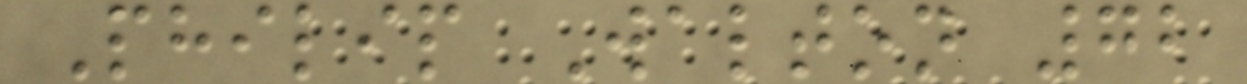Philip Walton 72
